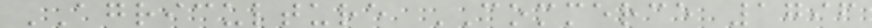AGRICULTURE COMMERCE 1796
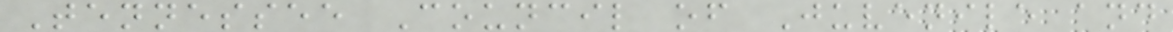Tennessee Council of Juvenile and
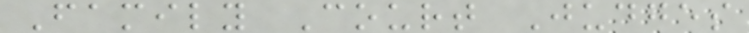Family Court Judges
